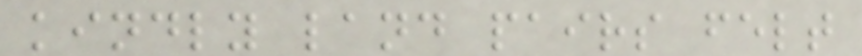kindly land pairs felt
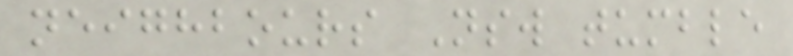neighbours Nsw tumble
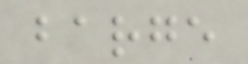barge
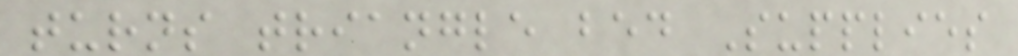turns triangle bed Supplies
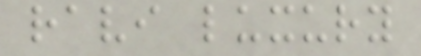ravi luxury
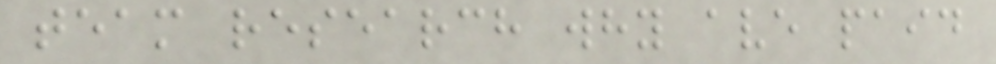team research why ave paid
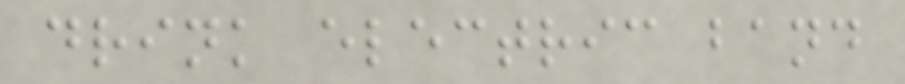drink electric band
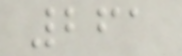261
